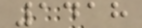1418
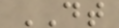DT
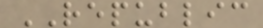REPUBLIC
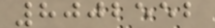8002552
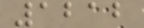1212
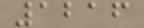1216
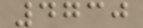4730
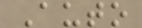Auto
